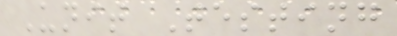Unit Testing
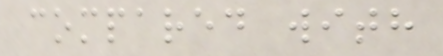compared with
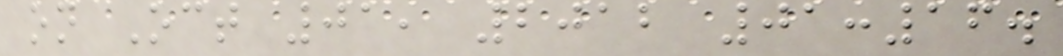on Oct 01, 2012 01:16.
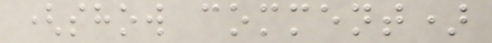(show comment)
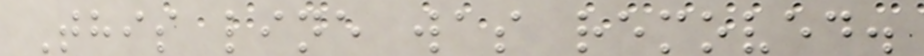This line was removed.
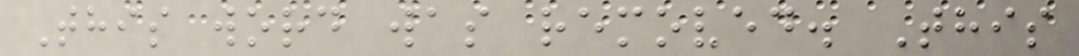This word was removed. This
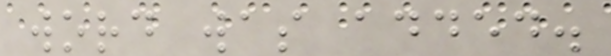word was added.
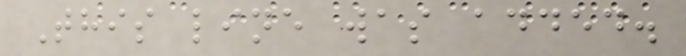This line was added.
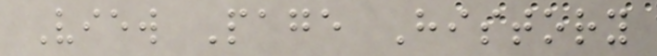View Page History
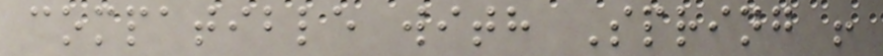compatible with Spring !
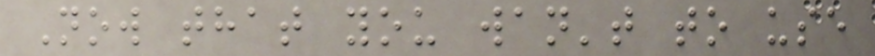Now that you wan't to use
